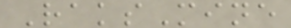RaksMine
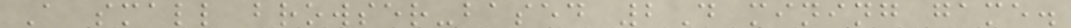A small browser-based 2D mining game.
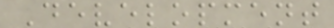Development
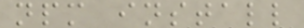npm install
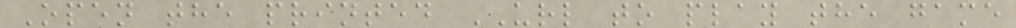Open the printed URL to play the game
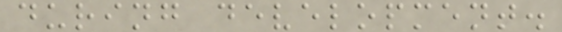during development.
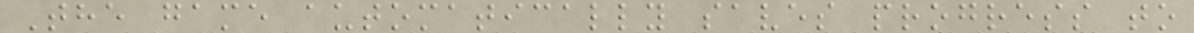The game automatically saves progress to
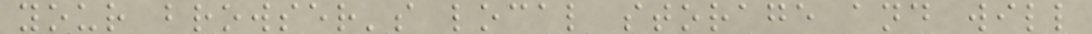your browser's local storage and will
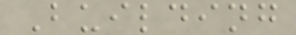Building
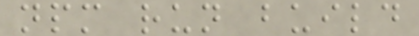npm run build
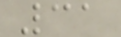31
